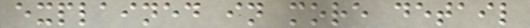explained in more detail
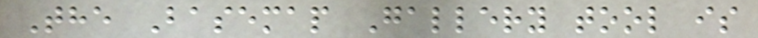The Basemap Gallery tool is
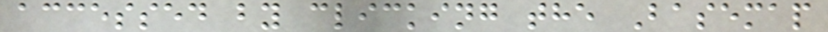accessed by clicking the Basemap
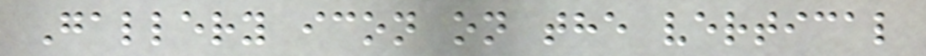Gallery icon on the vertical
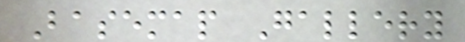Basemap Gallery
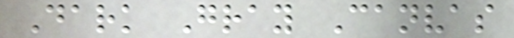Dark Gray Canvas
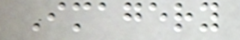Imagery
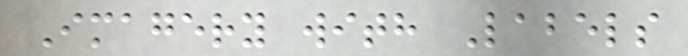Imagery with Labels
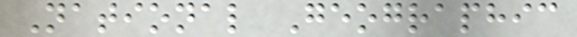National Geographic
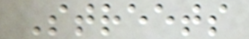Streets
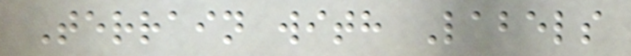Terrain with Labels
